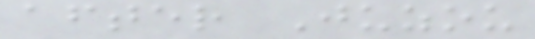after Juzou
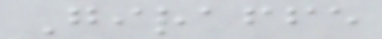Giraffe
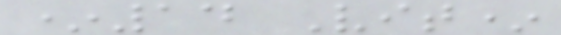*14 Vit*
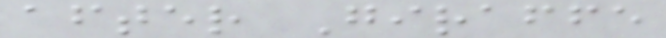after Giraffe
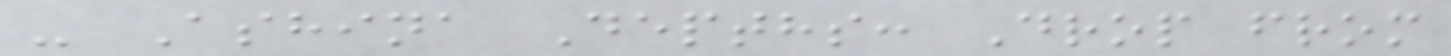- Ashina Depths: Drop from
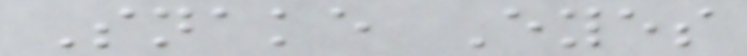Snake Eyes
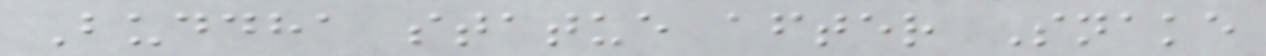Buddha statue after Snake
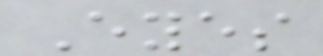Eyes
